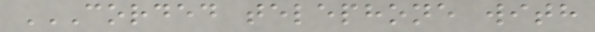CORDED TELEPHONE WITH
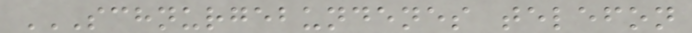SCHNURGEBUNDENES TELEFON
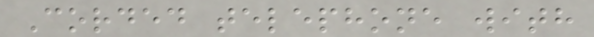Corded telephone with
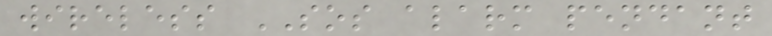wireless SOS alarm pendant
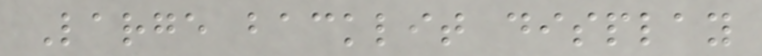Large backlit display
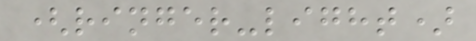(ringer-light)
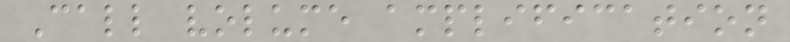Call volume amplification
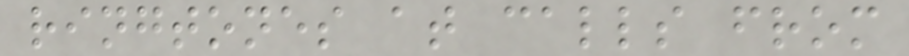ringtones at calls from
